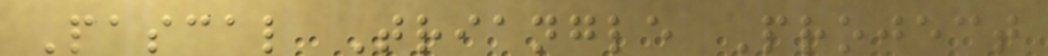Pascal Triangle Project
